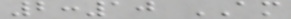2:10 AM
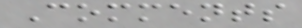Comments
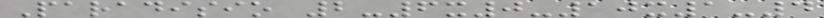Paradisio 2-6x0-10x1-4
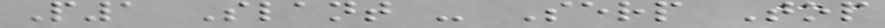P1 Slant - Serp Top
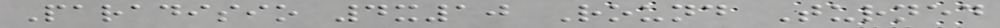Paradisio 4x10 Round Turned
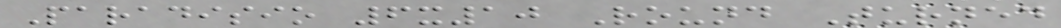Paradisio 6x10 Round Turned
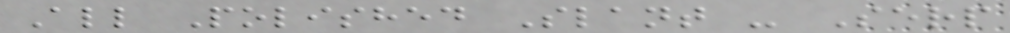All Polished Slant - Serp
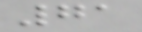71
